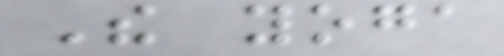The yoga
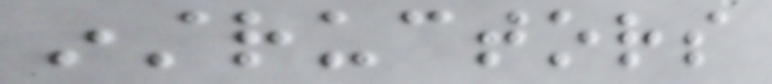instructors
